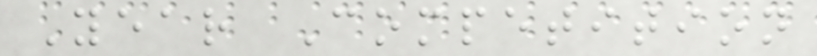Year Competition
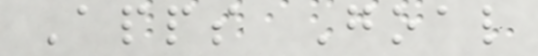Apps Goal
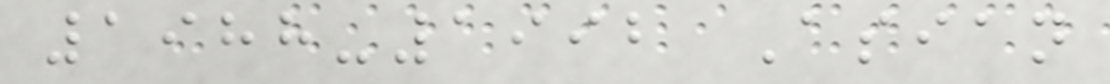1988-1992 Asian
